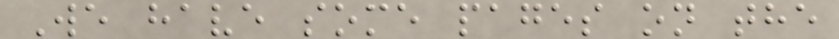We have some pages on the
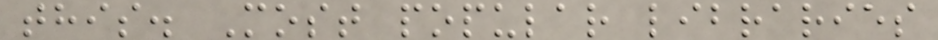this. Most popular libraries
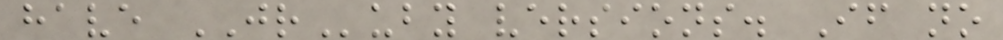have JRuby versions. If no
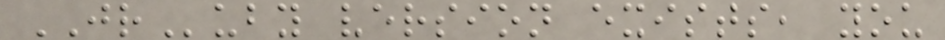JRuby version exists, you
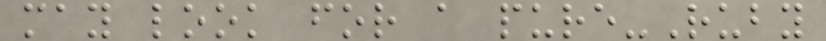may look for a pure-Ruby
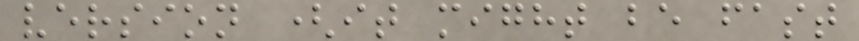version (it might be fast
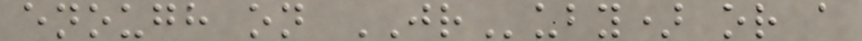enough on JRuby) or a
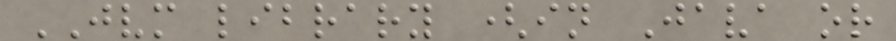JVM library (in Java or
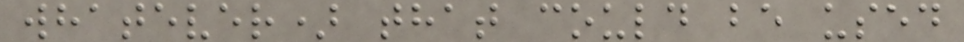whatever) that could be used
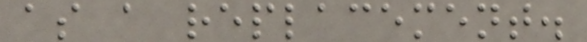as a replacement.
